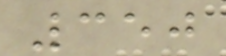350
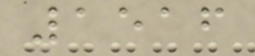1516
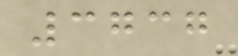3737
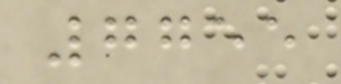7755
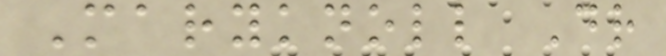Maryknoll Dr
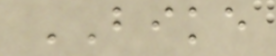BIKE
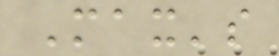Max's
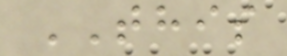THIS
